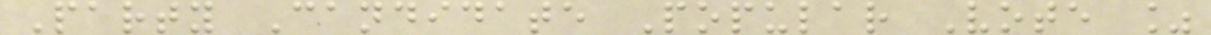Party Candidate Popular Vote %
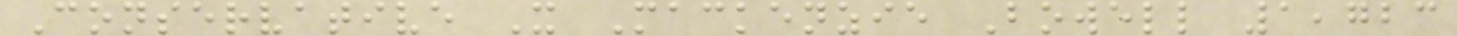Conservative X Mackenzie Bowell 1,723
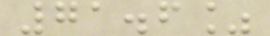71.6%
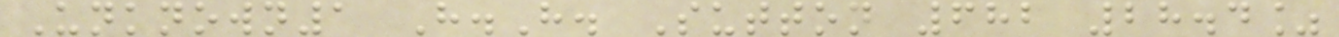Unknown1 H.H. Sutton 682 28.4%
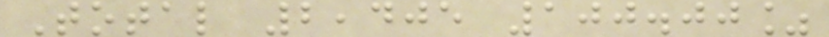Total 2,405 100.00%
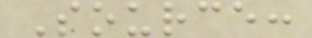Source:
